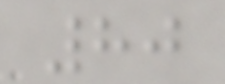80
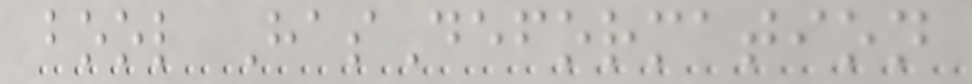bool HasDeformation
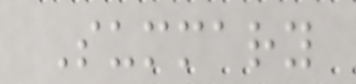Summary
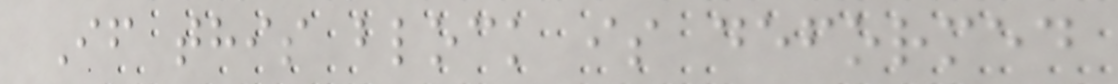If this block is deformed
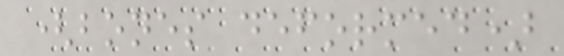(bones deformed)
